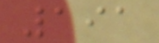191
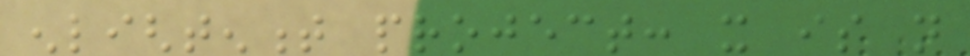enlightenment project: it is not
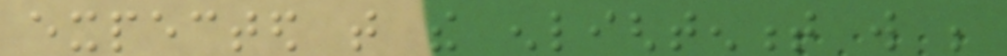expected that the enlightenment will be
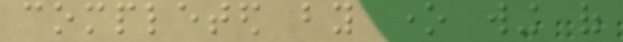completed by one wing of
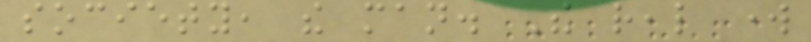society, the man. The real work
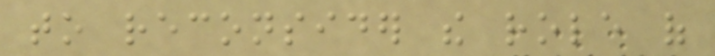to reconsider the role of
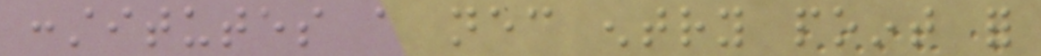constitutes a necessary entry point for
